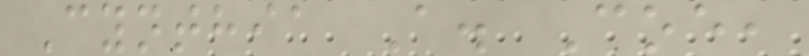Cynthia A. Coe,
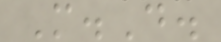M.D.
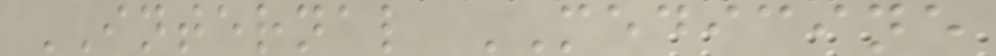INTERNAL MEDICINE
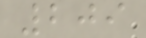209
